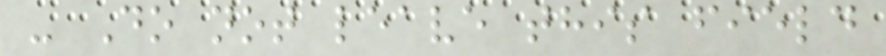- Do not leave this field
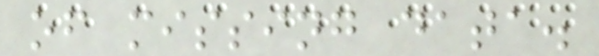of missing data.
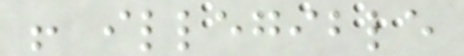! illegible
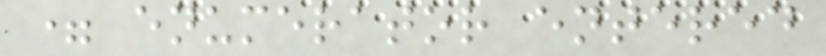= enumerator entered
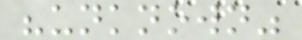"unknown"
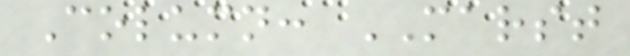Column: MARST
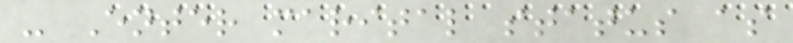- Enter marital status as
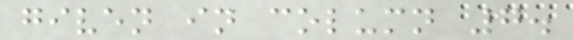given in column 7.
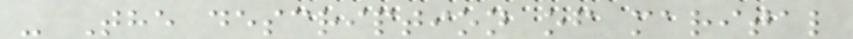- The description of marital
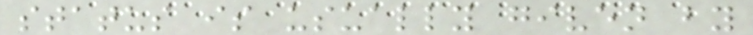status is usually given by
